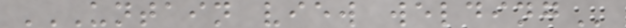UNTAIN VIEW WELDING
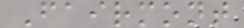Fairmont
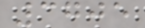3705
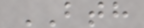BTH
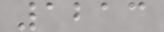1213
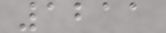1211
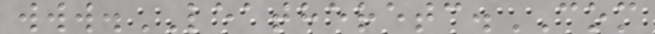www.LEATHERETC.COM
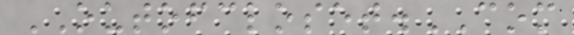OUTOFCLOSET.COM
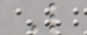L
